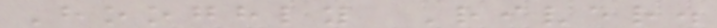Hooghly River.
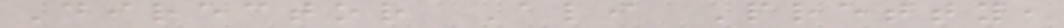Director Ali Pretty,
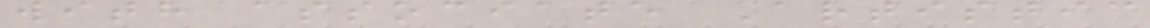with associate Artistic
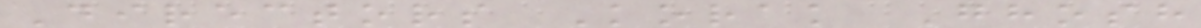Directors Korak Ghosh
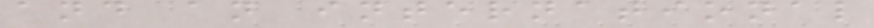and an international
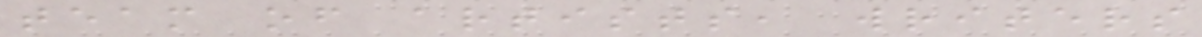team of artists, writers
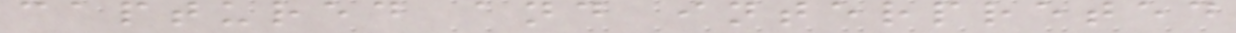captured and interpreted
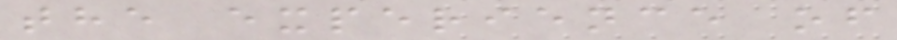the experience of
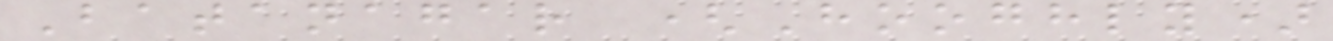Batanagar (Hooghly)
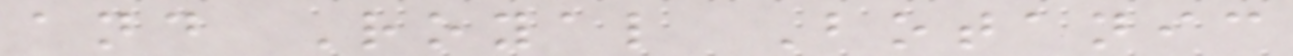and Royal Botanic
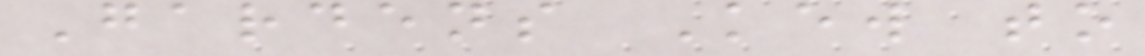Gardens Kew to
